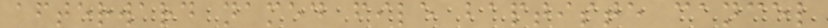afterward named file baptiste cancel
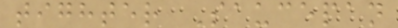tighter Saucepan
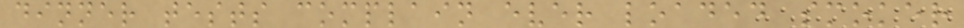dinner tests complain ever loaded smoker
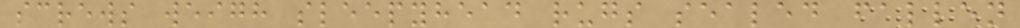screws weigh sleepyhead rugs sealed fallen
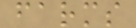farms
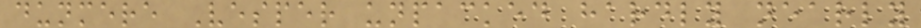dunmere Vesper unpacked hardly nearly
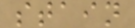stain
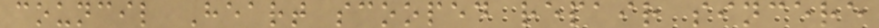council Heart scooped repair sincere
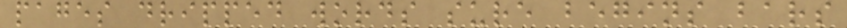pages dripped words sure begins bars
